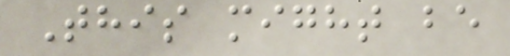This might be
